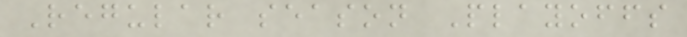Regular season Playoffs
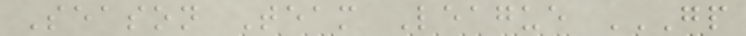Season Team League GP
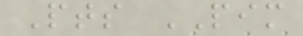Pts PIM
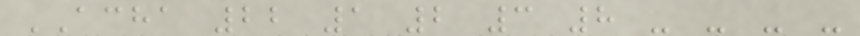ACHA 22 1 2 3 8 - - - -
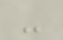-
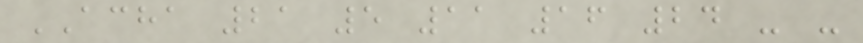ACHA 21 5 11 16 24 - -
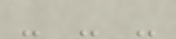- - -
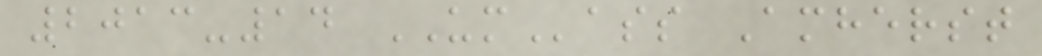2013-14 UMass Amherst
